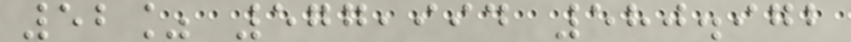52% 577,994 580.972
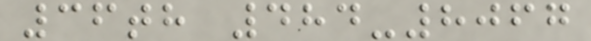36th 484-8067
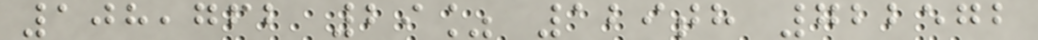108,762 29% 129th 722572
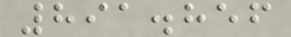891.856
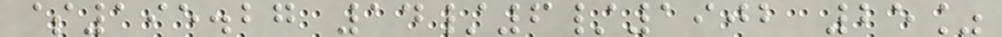$195.27 14/6/1902 25%
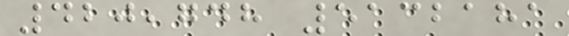420,748 5132181
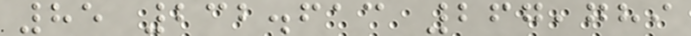85 232.613 267,789
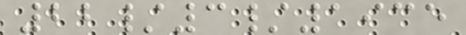22/3/1935
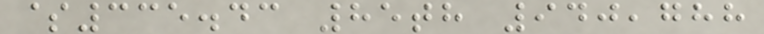$335.43 85th 940,788
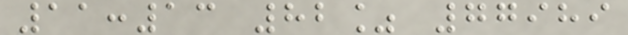11:13 82% 77989
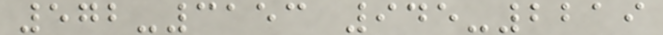572-3153 945-2219
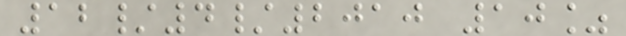12/4/2010 10%
